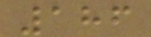186
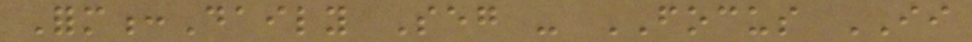Form:Daily Seg - FOCUS II
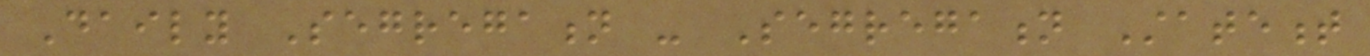Daily Segregation - Segregation Statement
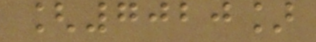[7020]
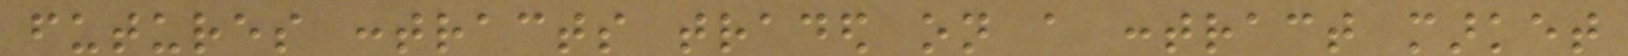futures contracts traded on a contract market
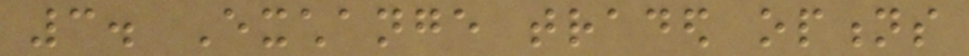3. Exchange traded options
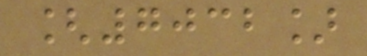[7032]
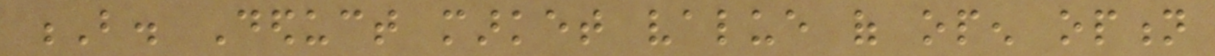B. Deduct market value of open option
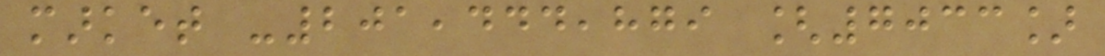market -201,444,879 [7033]
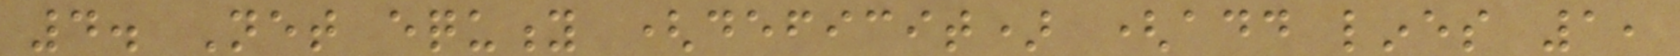4. Net equity (deficit) (add lines 1,
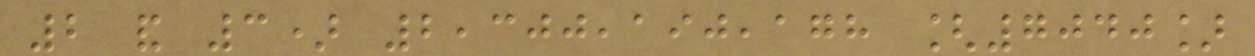2 and 3) 2,300,190,178 [7040]
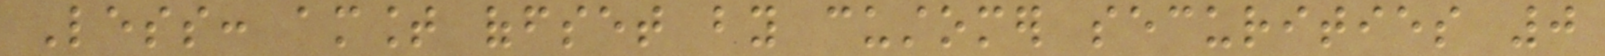Less: amount offset by customer securities 0
